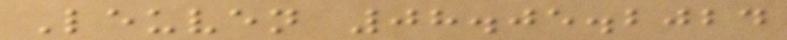Leuven 08.05.2024
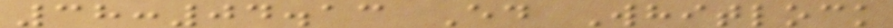38:04.13 Ed Whitlock
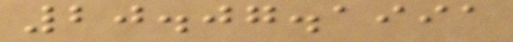20.07.1991
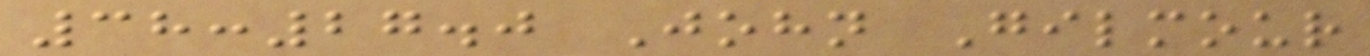38:27.0 John Gilmour
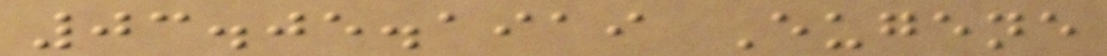03.05.1919 Eugene
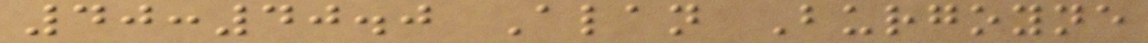40:40.0 Alan Burgoyne
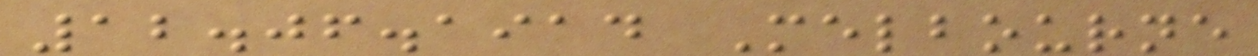12.06.1914 Melbourne
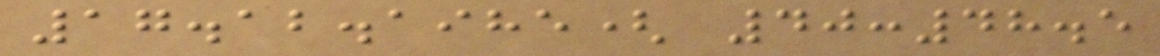17.12.1985( 40:48.5
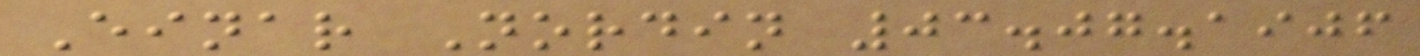Einar Nordin 03.07.1906
